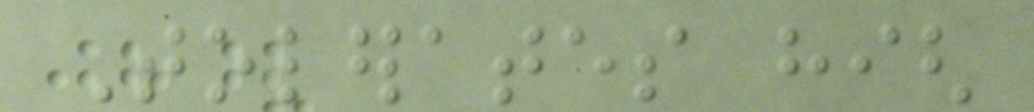Tolerates high
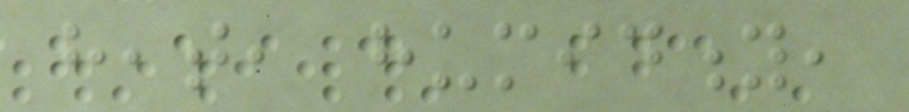heat, humidity,
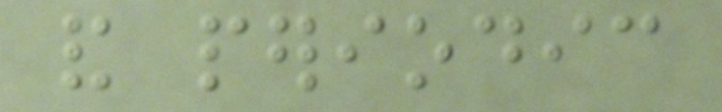and periodic
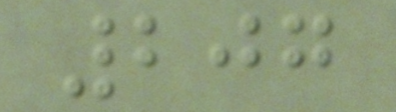207
